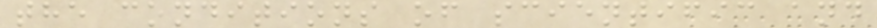the conditions of scientific and
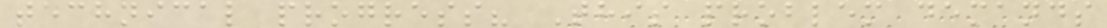technical progress? This problem demands
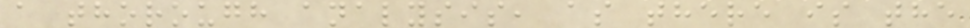a thorough analysis, as there is the
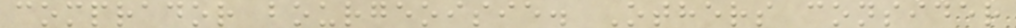comprador bourgeoisie. Others consider
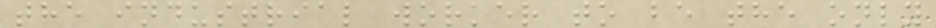the industrial worker to be the only
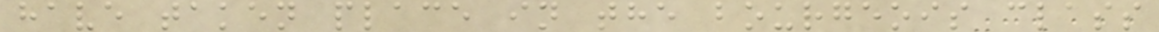have taken place in the bourgeois class
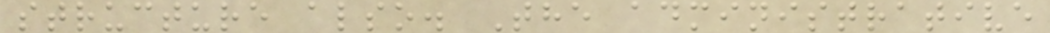structure also. The administrative
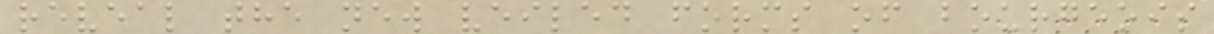reveal the new veiled forms of bourgeois
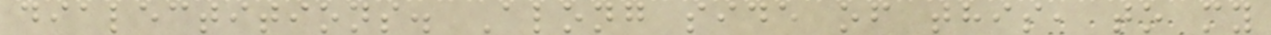dialectitions. Along side of this, to my
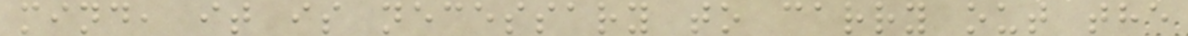mind, it is necessary to carry out the
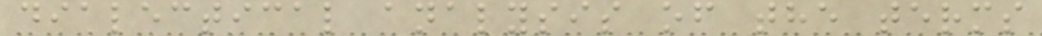dialectical analysis of the terms
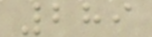289
